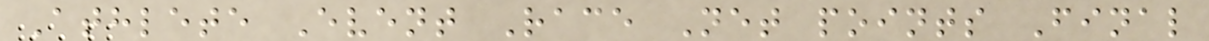Athlete Event Race Net points Final
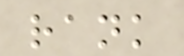rank
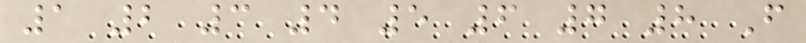1 2 3 4 5 6 7 8 F
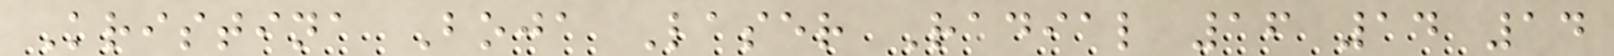Kristina Boja Laser Radial 16 14 14
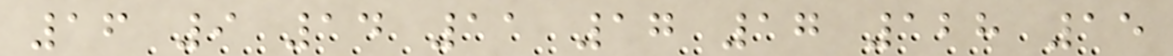16 9 14 11 17 17 128 15
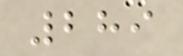289
